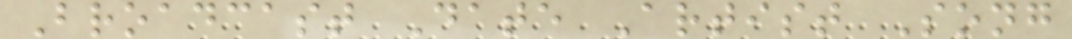Broadcast Date Artist Song
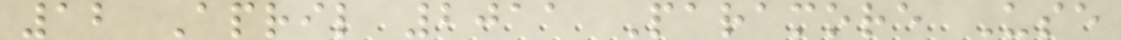12 April 2011 Paramore Use
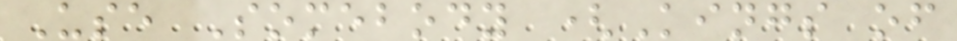Use Somebody (Kings of
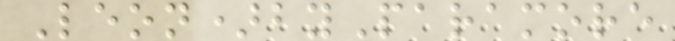Leon)byParamore
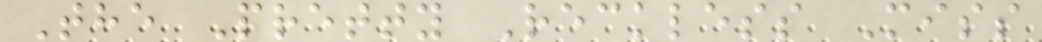The Pretty Reckless Miss
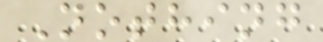Nothing
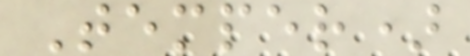Temper)
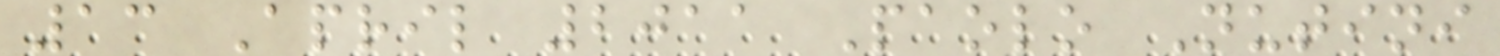13 April 2011 Paolo Nutini
